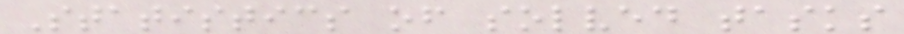Statistics of solved tasks
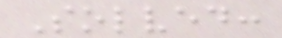Solved:
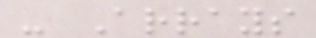- Arrays
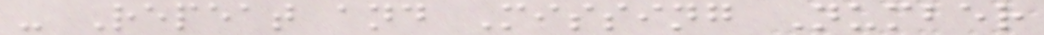- Repeat and Missing Number
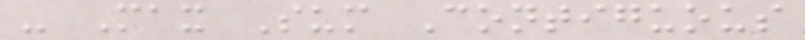- Max Sum Contiguous
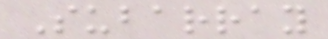Subarray
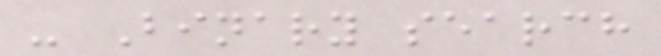- Binary search
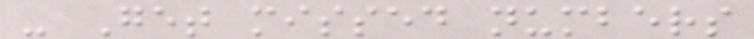- Get missed numbers
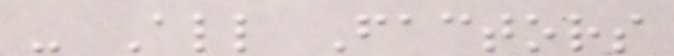- All Factors
